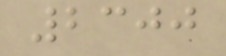2300
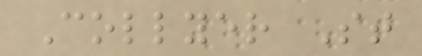Collyer St
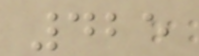425
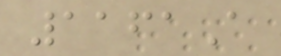1161A
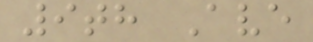9th Ave
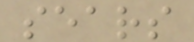sears
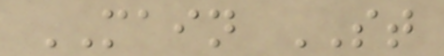MAIN ST
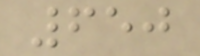650
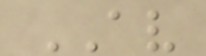AV
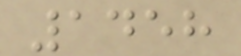1458
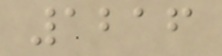1216
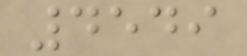4549
